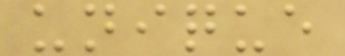unique
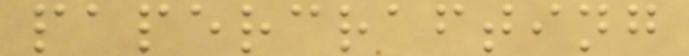papercrafting
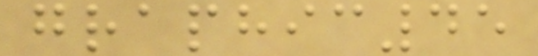graphic45
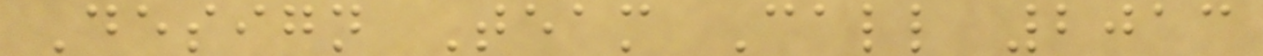Design Team Call 2013
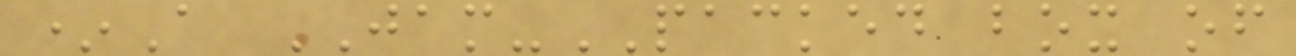*A JAM-PACKED box of
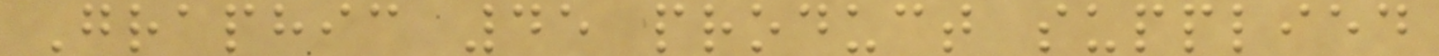Graphic 45 product supplied
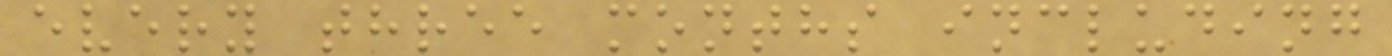every three months including
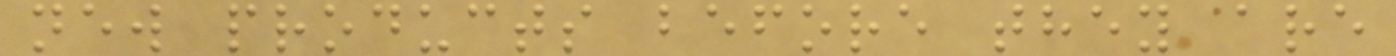new products before they are
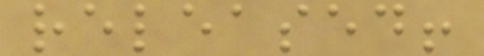released!
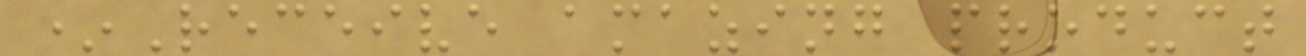*Receive amazing product
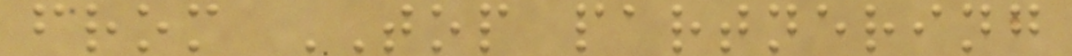from TOP partnering
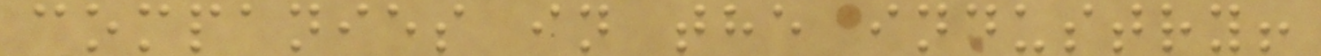companies in the industry!
